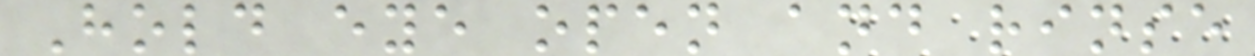Hold eye open and rinse
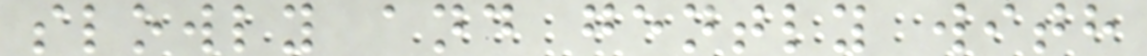slowly and gently with
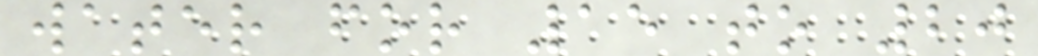water for 15 to 20
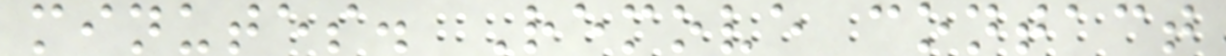minutes. Remove contact
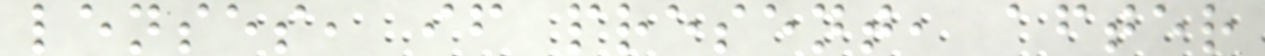lenses, if present, after
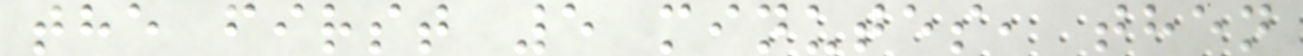the first 5 minutes, then
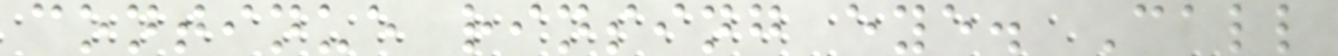continue rinsing eye. Call
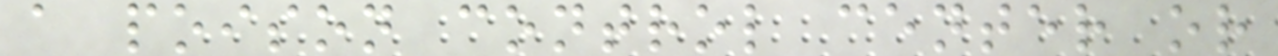a poison control center or
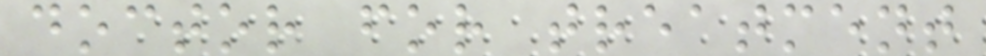doctor for treatment
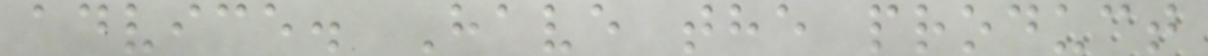advice. Have the product
